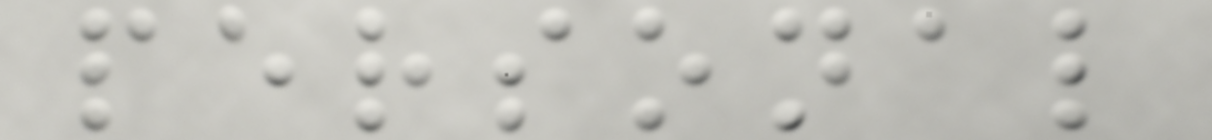personal
